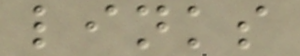links
